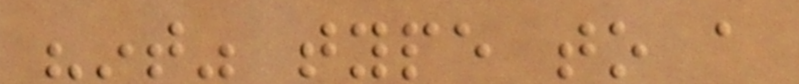"int" type to a
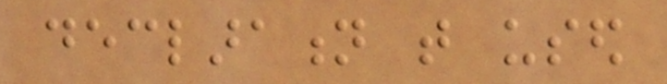declaration that used
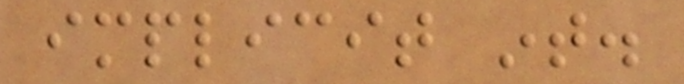implicit int.
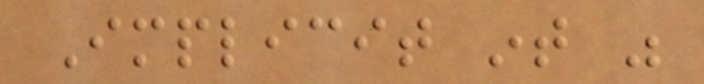Implicit int was
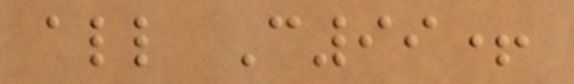all C99+
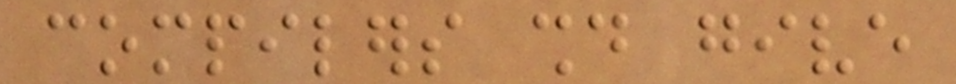compilers should give
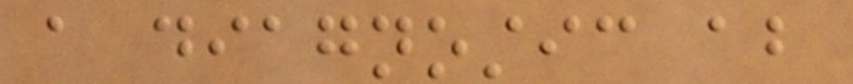a diagnostic about
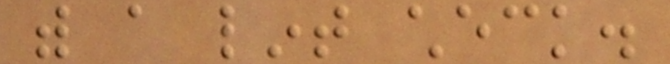with a lint check.
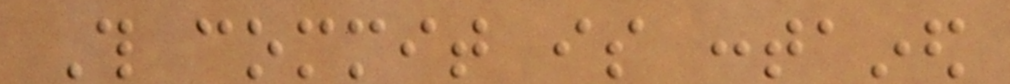This commit is contained
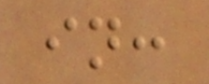in:
